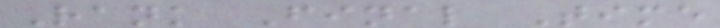Rank Final Time
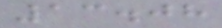13.08
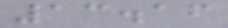13.16
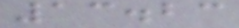13.23
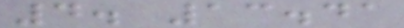4. 13.41
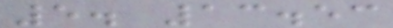5. 13.53
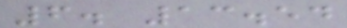6. 13.54
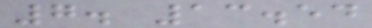7. 13.54
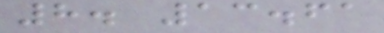8. 13.61
